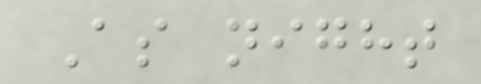As night
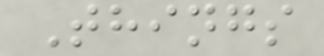Things
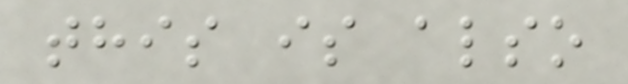this is also
